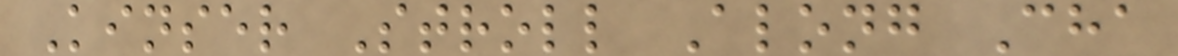Kinser Stroll Along Cha
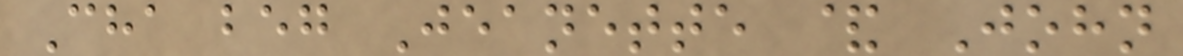Cha beg Jeanette & John
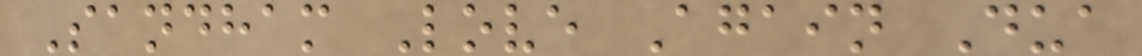Sandham Love Again Dua
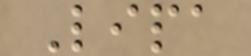Lipa
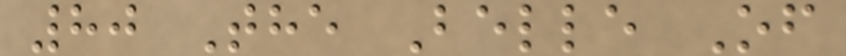80 The Belle Of
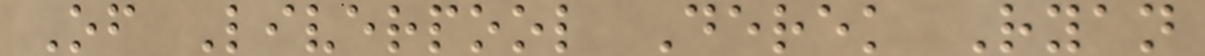Of Liverpool Derek Ryan
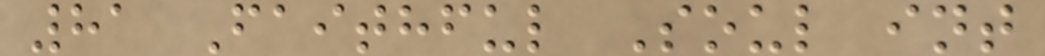81 Faithful Soul int
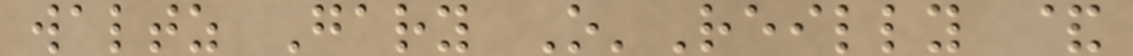waltz Gary O'Reilly &
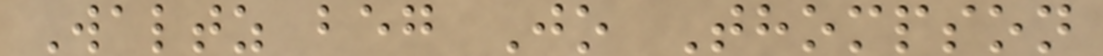Waltz beg Jo Thompson
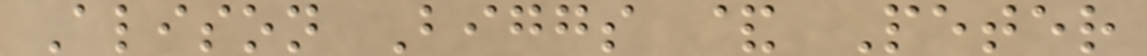Alison Biggs & Peter
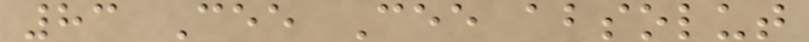83 Cee Cee absolut
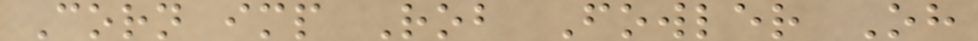Corn imp Rob Fowler Oh
